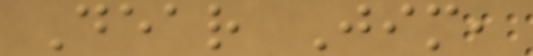Dear Jim,
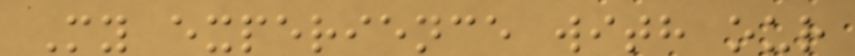My experience with our
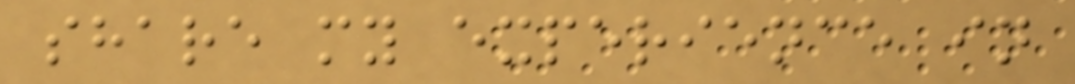share my experience in
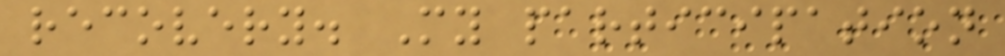recovery. My participation
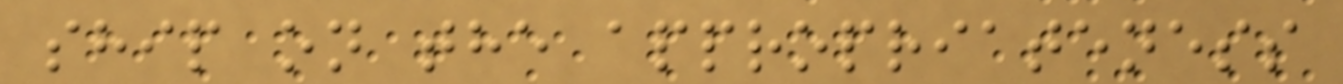ship on the appropriateness
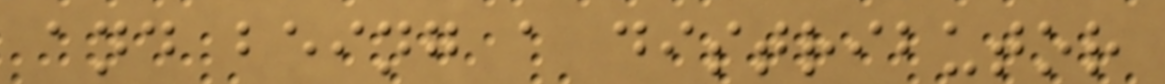and being a distributor
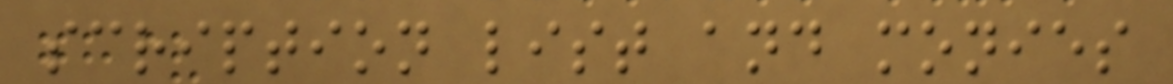scription list and monies
